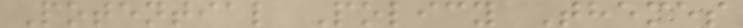Potential Policy Themes
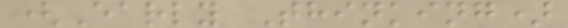(Early Thinking)
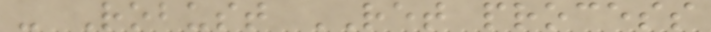- Robust RET process
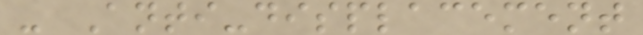- Anti-displacement
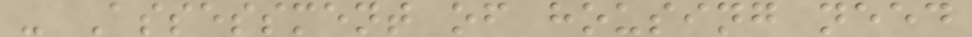- Assessment of housing need
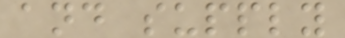and supply
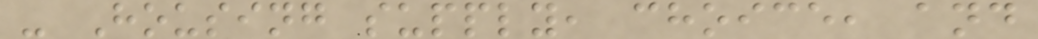- Housing supply, choice, and
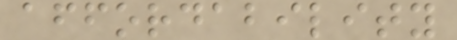affordability
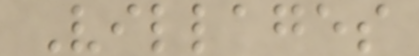Villages
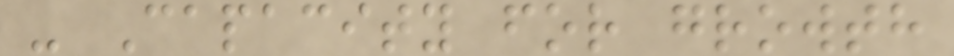- Capacity for growth
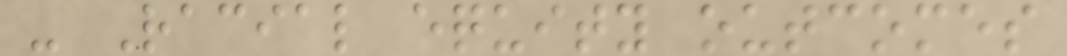- Racial equity outcomes
